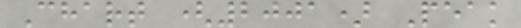Chart (2001) Peak
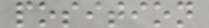position
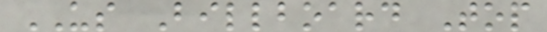US Billboard Top
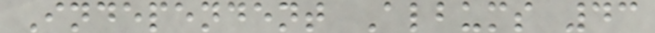Independent Albums 43
